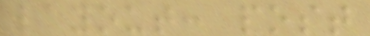layout: post
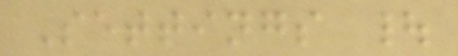Settings |
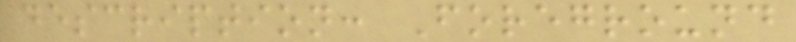description: Foreground
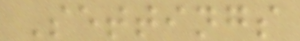Settings
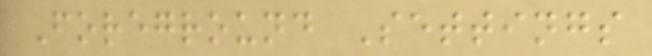Foreground Settings
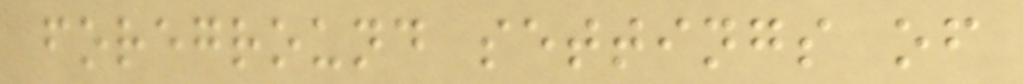foreground settings of
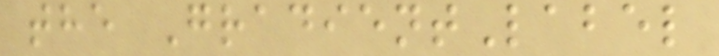the GradientLabel
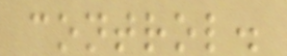control.
